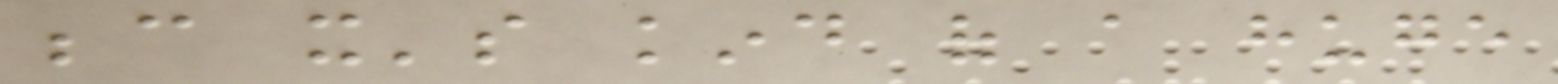because it's kind of a huge
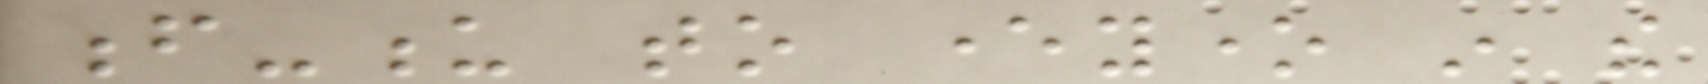f-u to everyone in the
